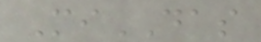MiDAS
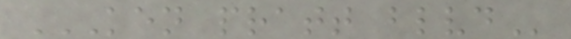KEN PRATT BLVD
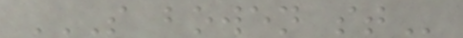S BOWEN ST
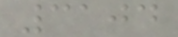3104
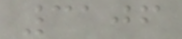3106
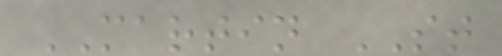MARTIN ST
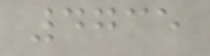4735
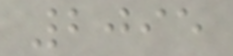2095
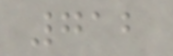712
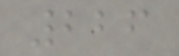226
